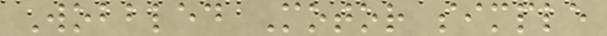Wobbled Motor simple
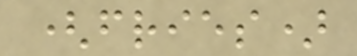(fries)
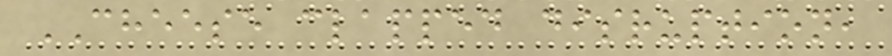CHEESE clapped disruption,
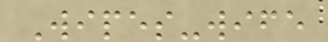Wipes-wife
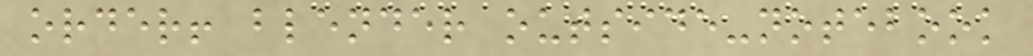order! blender outside-notebook
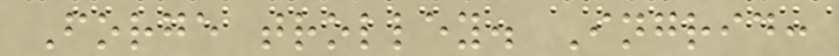Forge trolley. Ingrid:
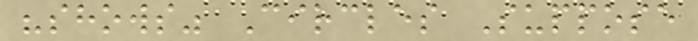"shows" Circles Suppose
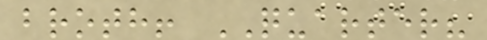broth! QUARTER?
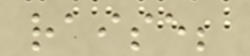raise;
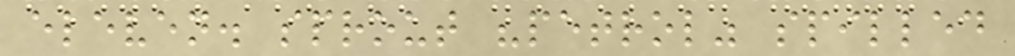eleven. sprout "petrol" spilled
